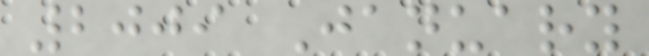2009 January
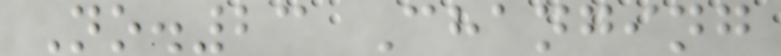No.23 Changing
